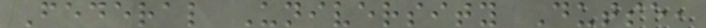Federal University Dutse,
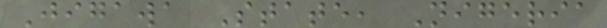Jigawa State, Nigeria
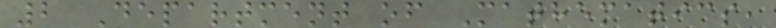2 Department of Mathematics,
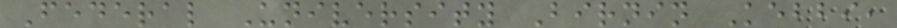Federal University Birnin Kebbi,
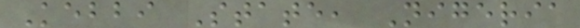Kebbi State, Nigeria
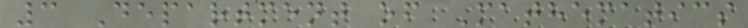3 Department of Mathematics
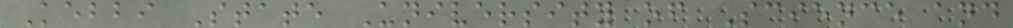Kebbi State University of Science and
